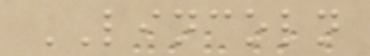LINCOLN
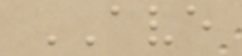AVE
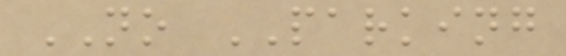NO PARKING
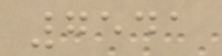7541
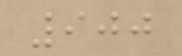900
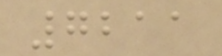7211
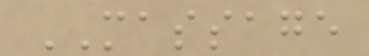MASSAGE
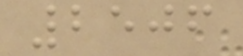2506
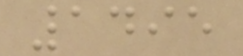1495
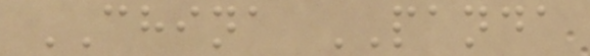CHINA PANDA
